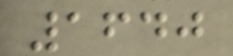1640
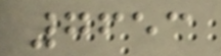7653
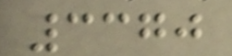3370
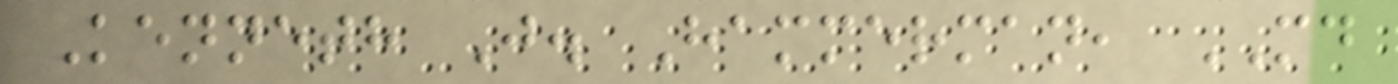Kenneth J. Hammerman, MD
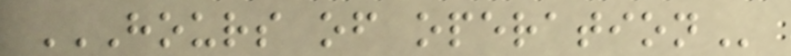HOURS OF OPERATION
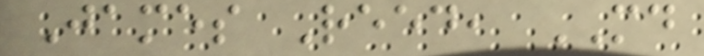James Reed, MD
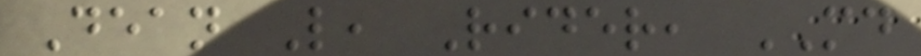Dean L, Rider, MD
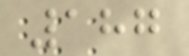187
